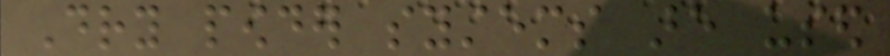Dry powder systems are used
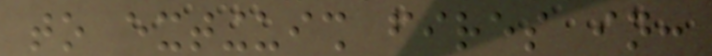to extinguish fires in:
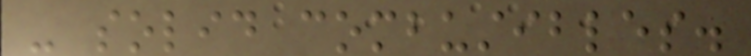- solid combustibles.
